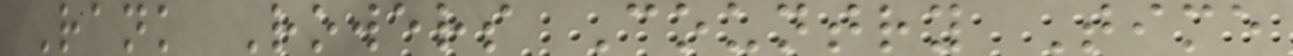Rank Rowers Country Time
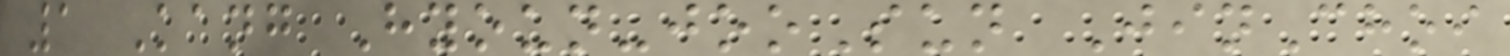1 Kang Hyoun-jooSun JinChoi
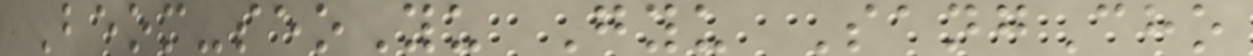Beom-seoYu Gyu SangCho
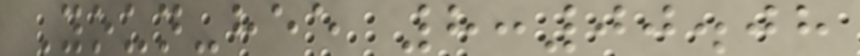Youn-hee 8:00.08
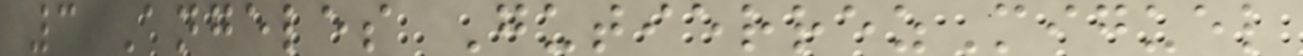3 Angeles GutierrezMiguel
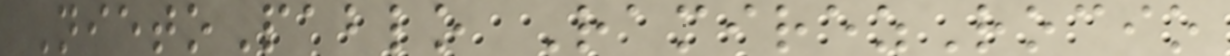NietoPablo RamirezRocio
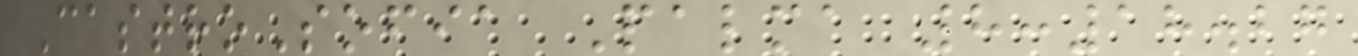CastroSofia Palma 8:18.27
